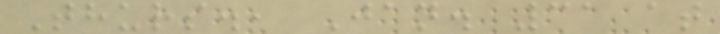Thurs., Jan. 31 at
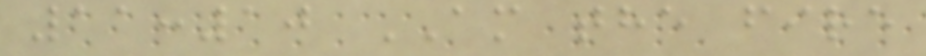11:10 AM the fire
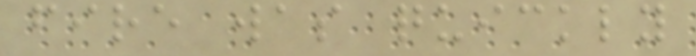fire was quickly
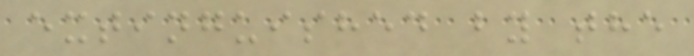extinguished by the
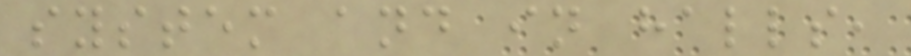system and in halls,
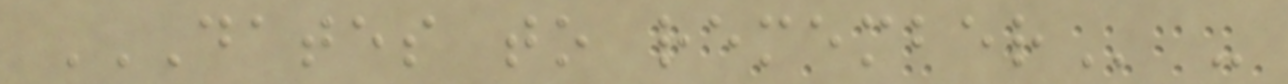DATES TO REMEMBER -
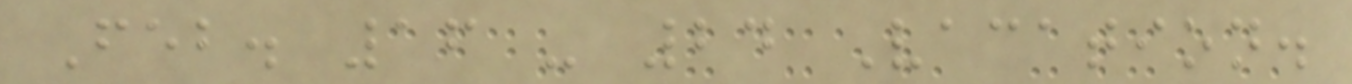Feb. 16 - 24 Vacation.
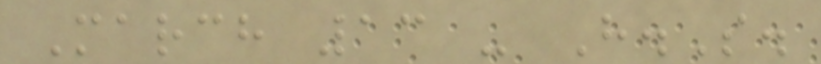March 13 - H.S.
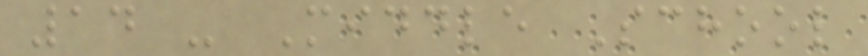14 - Middle School
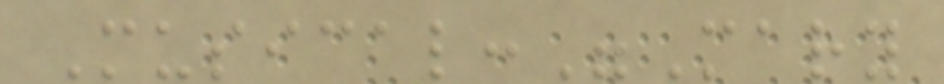Musical:"Mary
